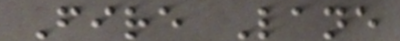Fire Lane
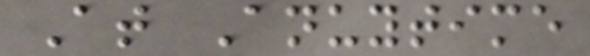At Anuytime
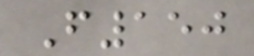F150
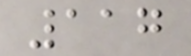117
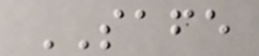SAFE
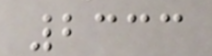2333
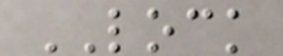LOCK
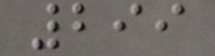299
